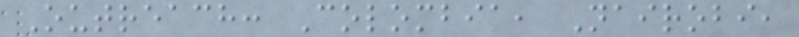Outreach: Colombia, Nairobi,
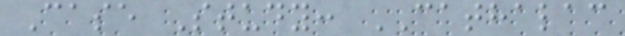Case Study: CATHALAC
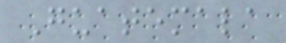Guatemala
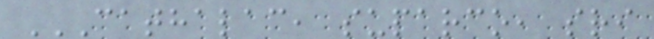CATHALAC, SUPARCO, SRI
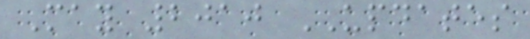May 2010 UPDATES
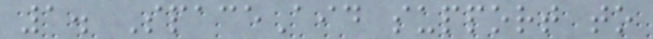1. SpaceAid support to
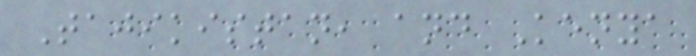Tajikistan, and Kenya
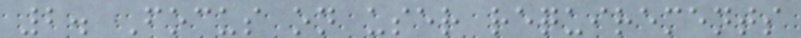2. Focus on user requirements
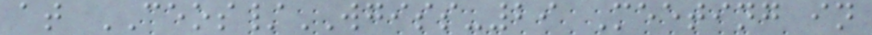at CEOS/WGISS-29 Meeting in
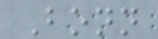Bonn
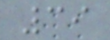39
